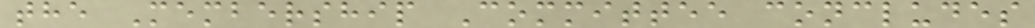the Membership Committee concludes
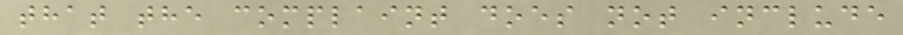that the complaint does not include
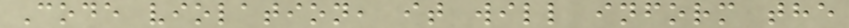Code violation, it will inform the
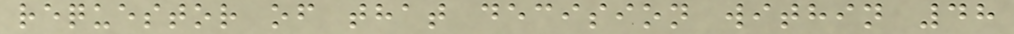requestor of that decision within 48
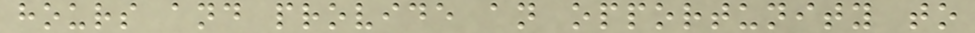hours and provide an opportunity to
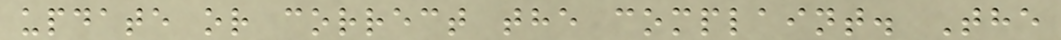update or correct the complaint. The
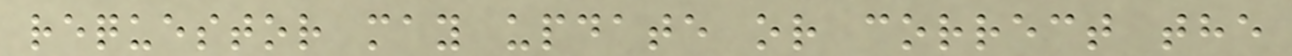requestor may update or correct the
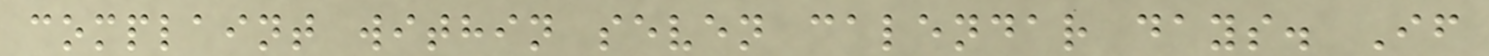complaint within seven calendar days. If
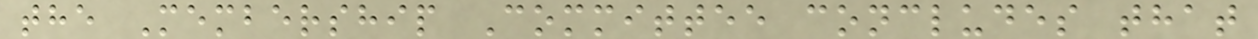the Membership Committee concludes that
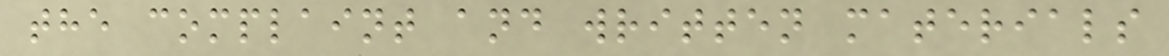the complaint and written materials
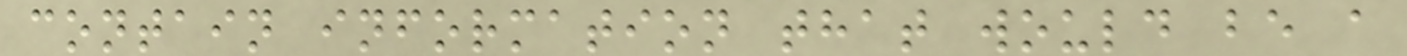contain information that would be a
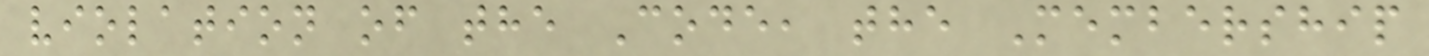violation of the Code, the Membership
